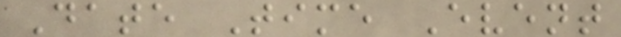Date Time Event
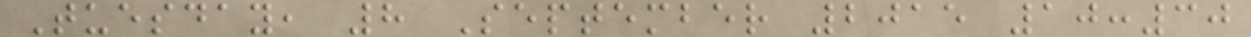Tuesday, 8 September 2015 10:30
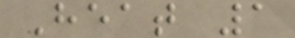Heat 1
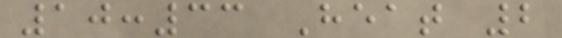10:33 Heat 2
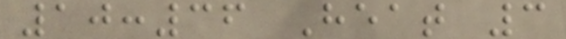10:36 Heat 3
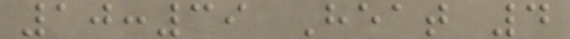10:39 Heat 4
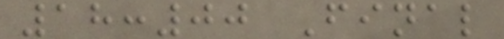18:00 Final
